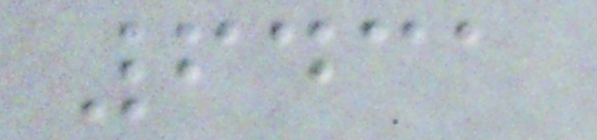6431
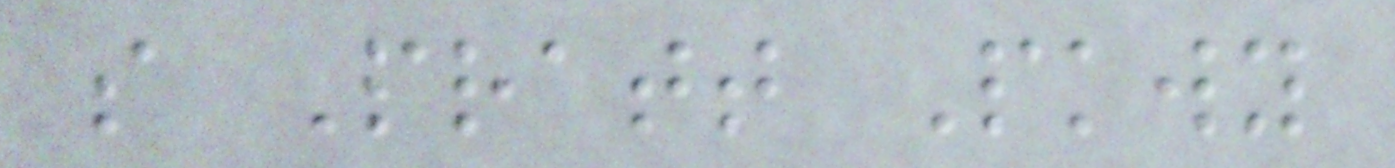s Pratt Pkwy
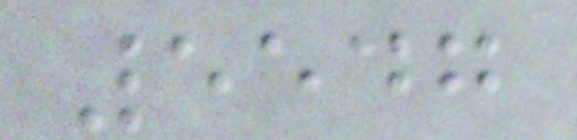5547
